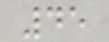45
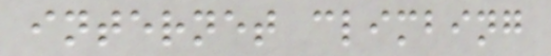internet climbing
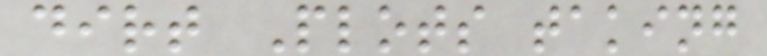dirt Plots taking
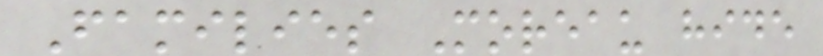Families Moreau hide
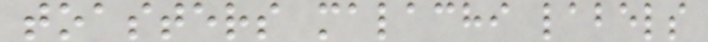toasters malachi labels
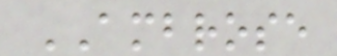AMBROSE
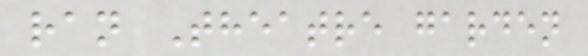ran Theatre garden
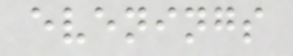evenings
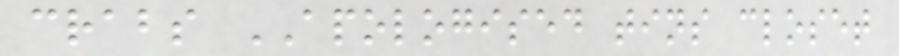crabs APOLOGISED tins closet
